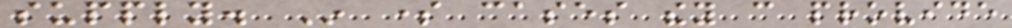supply. In some cases they can provide
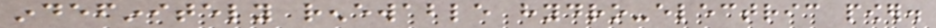indefinitely renewable hydro-electric power.
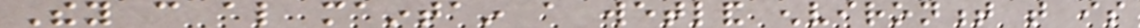They can also maintain a wetland environment that is
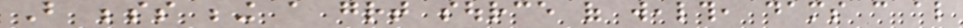But besides being a great source of wealth, dams can also
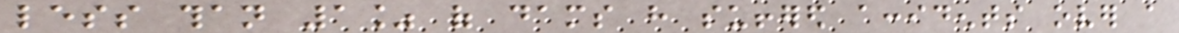less than 1% of dams have suffered accidents over a
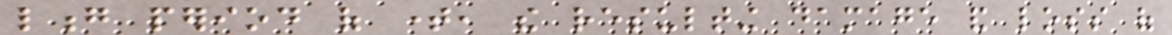long period of time, the resulting damage and loss of
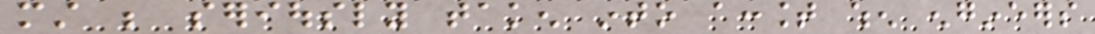must be seriously taken into account when engineers
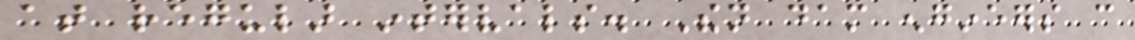at regular intervals. Then dam engineers can
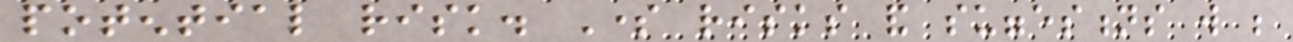potential risk. Some risks and suggestions will be
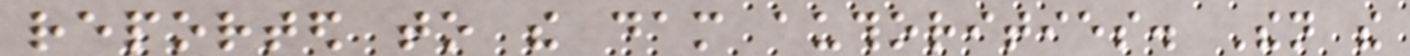reported to the dam authorities. Then the
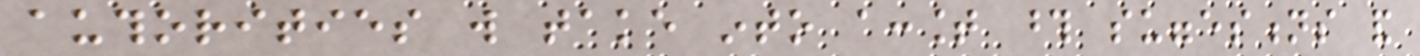authorities will take into account those suggestions and
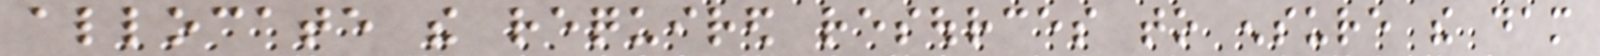allocate the required resources to ensure the dam
